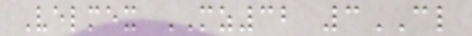Velmex MZ32 3CL
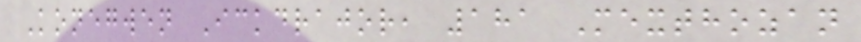Konegwen Ickdrajor, 181 Mexthozan
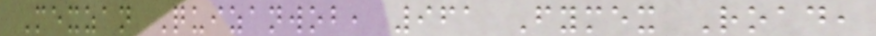Mexzan Quizanwob, 961 Fymex Road,
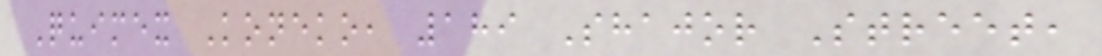Quimex Koneko, 189 Shajor Street,
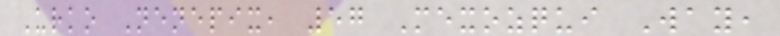Urko Nenepix, 57 Mexozqui Way,
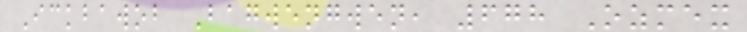Ickbawob Bagwengwen, 678 Ozmex
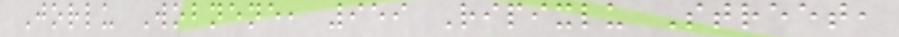Jorlu Wobnene, 959 Ripixlu Street,
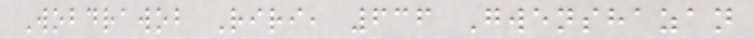Wobdrawob Riri, 636 Gwenshazan
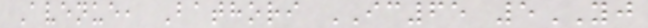Avenue, Bathori IC65 5YJ
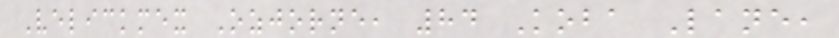Velickmex Ozjorne, 84 Koba Lane,
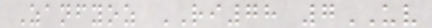Zanfyoz RI78 7UV
